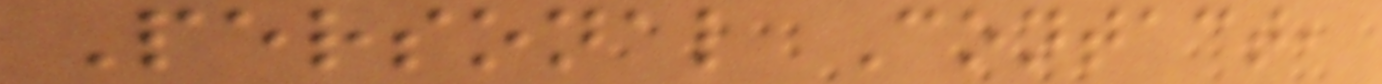Personal Contact,
